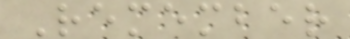Remember
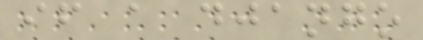if a django
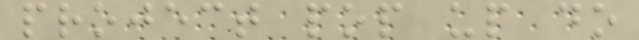project pop up do
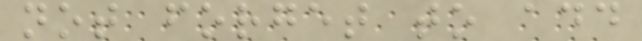not forget to add
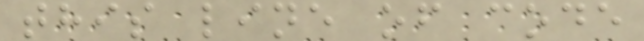this line of code
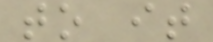to it
